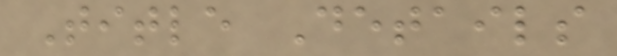Title Details
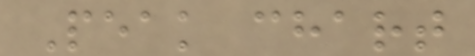Peak chart
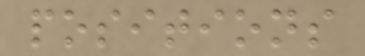positions
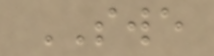SWE
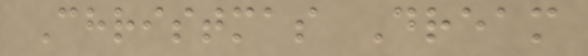Christmas Dream
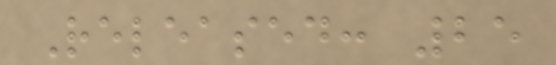Released: 25
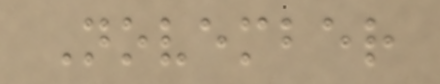November
